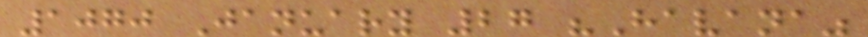1070 January 27 "Havana"
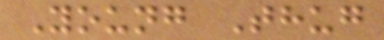Young Thug
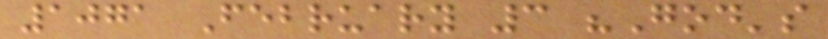1071 February 3 "God's
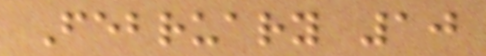February 10
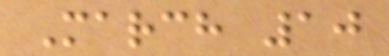March 10
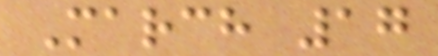March 17
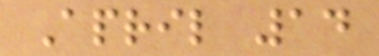April 14
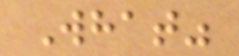What"
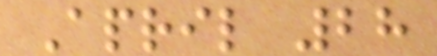April 28
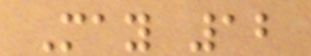May 12
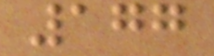177
